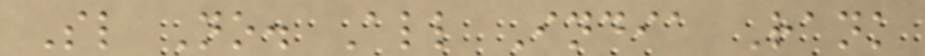Sl No. All India Rank
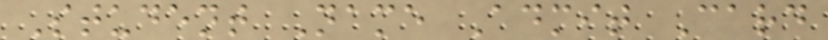Student Name Admit Card
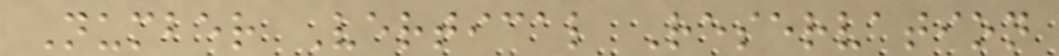Number Vertical Reservation
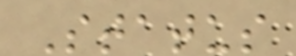Status
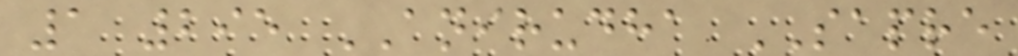1 295 ANIRUDHA SAPRE
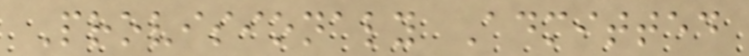Provisionaly Admitted
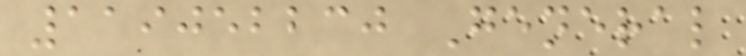119052230 General
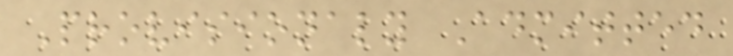Provisionaly Admitted
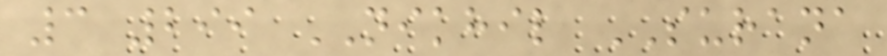3 299 NIKHIL SURANA
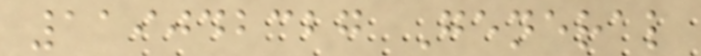119042327 General
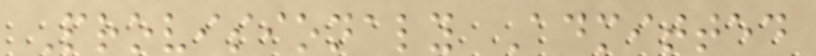Provisionaly Admitted
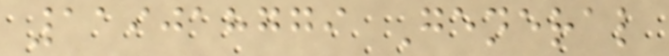119018779 General
